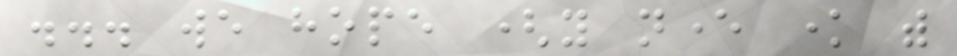... we hope (you never know with
